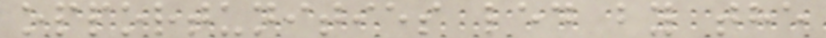opportunities led by the
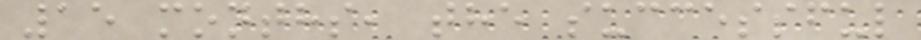15 months, the successful
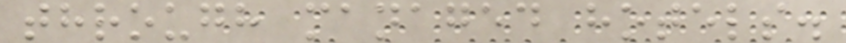through managed hotels.
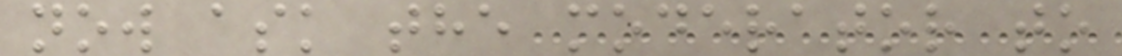now ask the moderator to
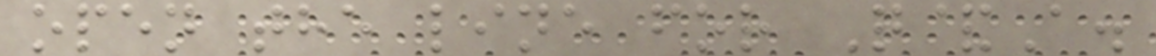open the line for Q&A.
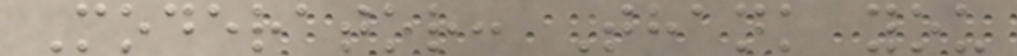Moderator: Thank you
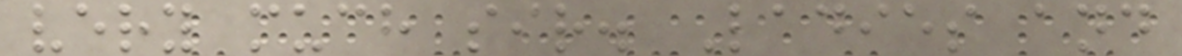very much sir. Ladies and
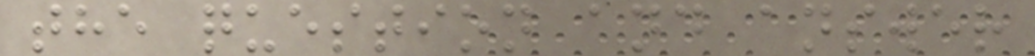the question and answer
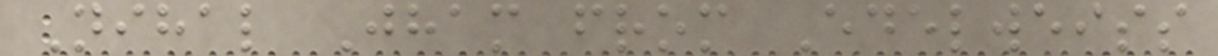Nihal Jham from Edelweiss
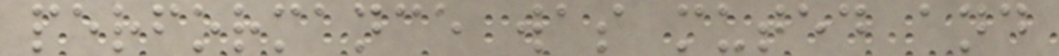performance was muted and
